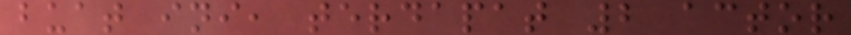buat ini, terdapat 2 actor
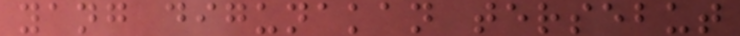yang digunakan tersebut
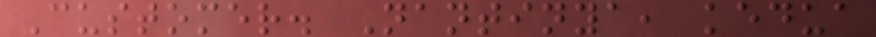Customer. Nantinya, kedua
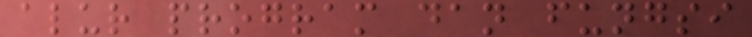alur program dan fungsi
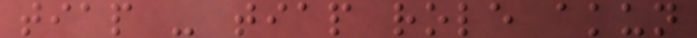tiap - tiap role akun
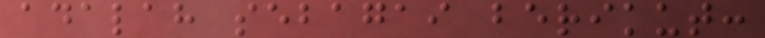adalah sebagai berikut:
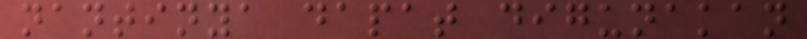nantinya dapat digunakan
